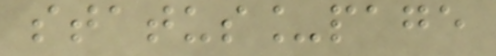status_page
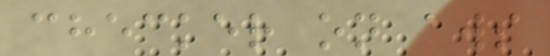checker on aws
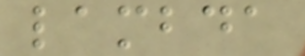lambda
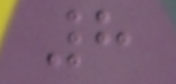8
